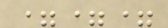===
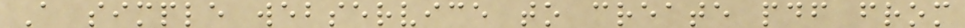A simple webservice to create pdf from
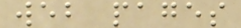web pages
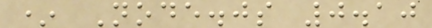* Node.js 0.10
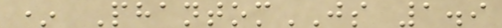* PhantomJS 1.9
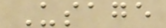Usage
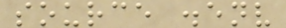source .env
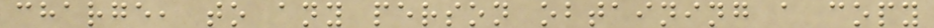charge, to any person obtaining a copy
